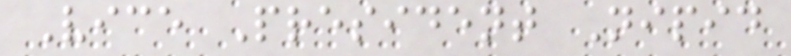Vice President Nipid
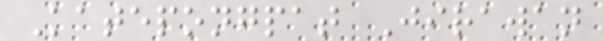Katepongpat Jirawan
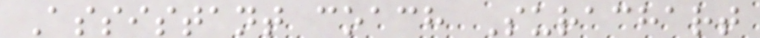Assistant coach Surachart
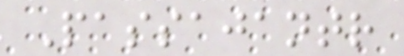Passajantr
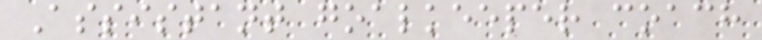Assistant goalkeeper coach
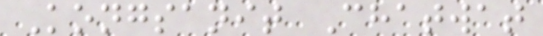Kongsanit Chatwat
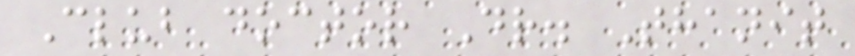Club doctor Dr. Thanit
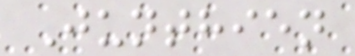Junthien
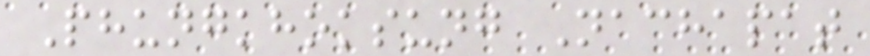Phungkhoksung Nachapat
